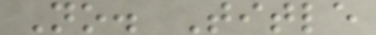No. Title
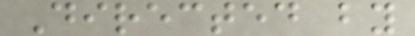Directed by
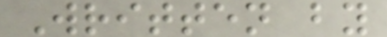Written by
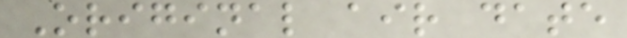Original air date
